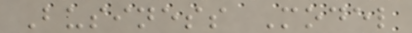Business Model
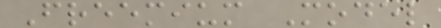Freemium Model
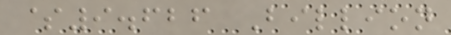$9.626 Billion
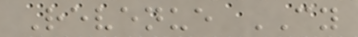Revenue CY
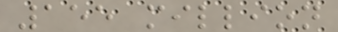155 million
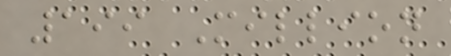199 Million
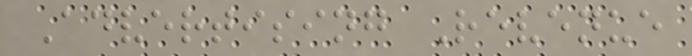Advertising Revenue
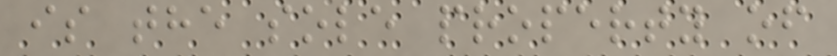is the sole property of
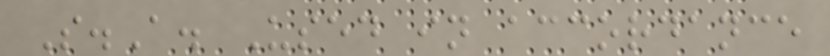S.A. Used in accordance
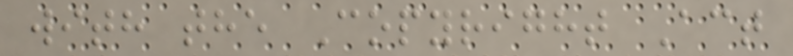with the Copyright Act
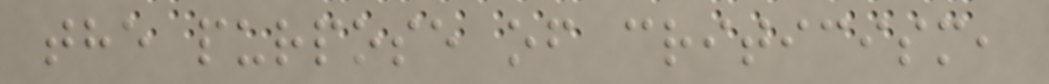the purpose of criticism,
